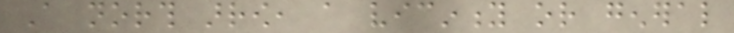A north arrow, a vicinity or general
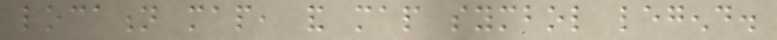location map, and map symbol legend.
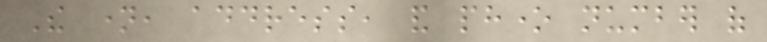The name, address, and phone number of
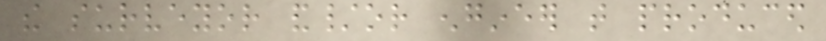the surveyor and/or engineer that produced
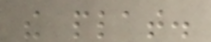the plat.
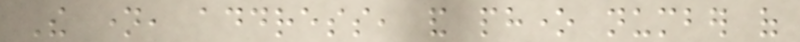The name, address, and phone number of
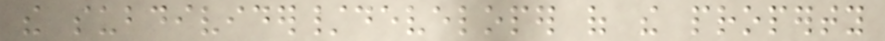the subdivider/developer of the property
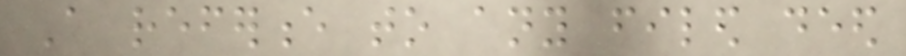A reference to any filed deed
